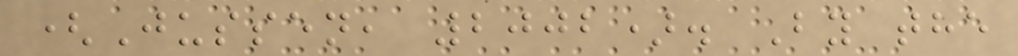(Jussen, 2002). By the
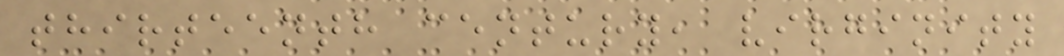thirteenth century, virginity
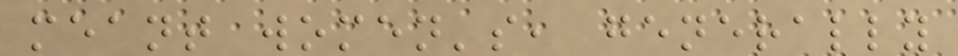meant women's, generally
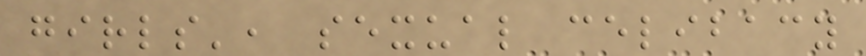girls', sexual celibacy
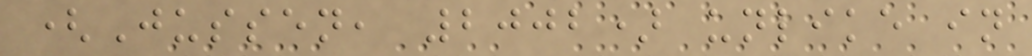(Jussen, 2002) unlike in
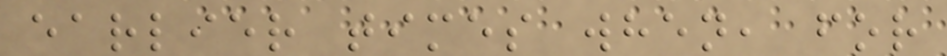earlier times when, for
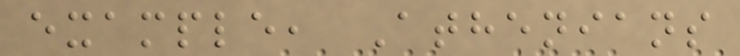example, Athenians
